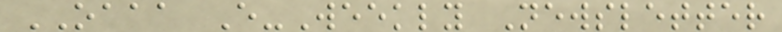OAAA E-Weekly Newsletter
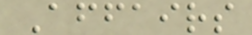Affairs
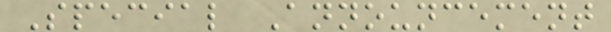Special Announcement
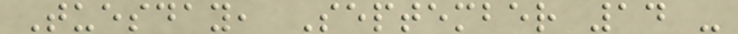Tuesday, September 14 -
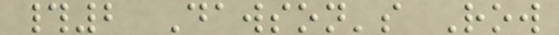#2 Dawson's Row
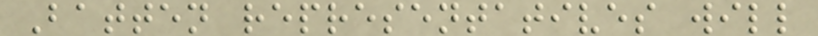Batten representatives will
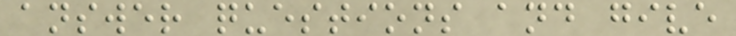answer questions and give
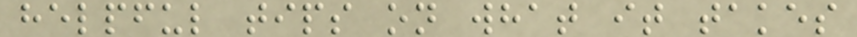helpful tips on what it takes
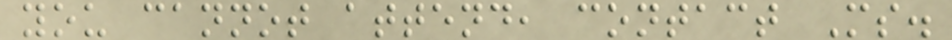you cannot attend, contact Ms.
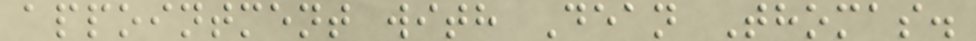appointment with Dean Thomas.
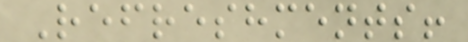Refreshments!
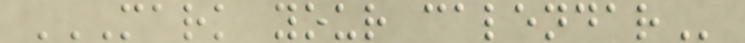MARK YOUR CALENDAR
